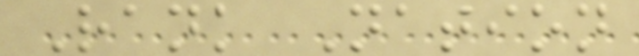Rank Nation
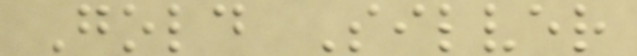Gold Silver
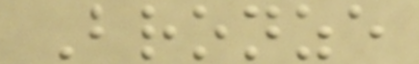Bronze
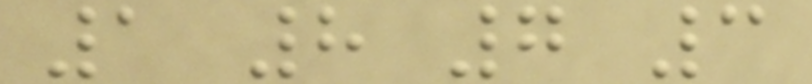1 8 7 3
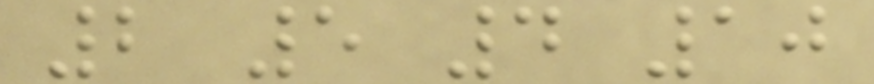2 5 4 10
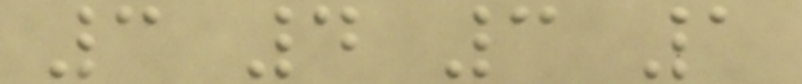3 4 3 1
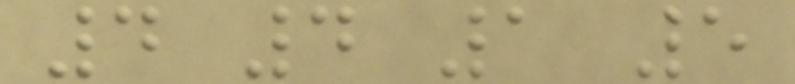4 4 1 5
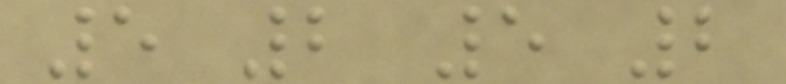5 2 5 2
